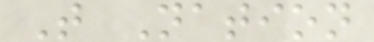T Nation
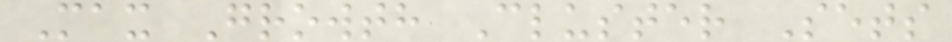Max Growth Cluster Sets
